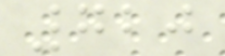720
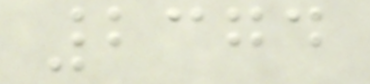2374
